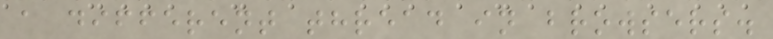a different thread in browsers.
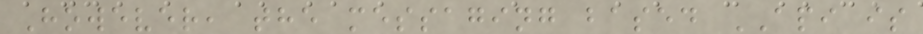However, the messaging based API is
